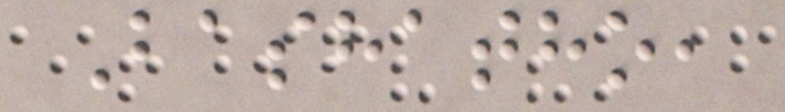Bashatho,
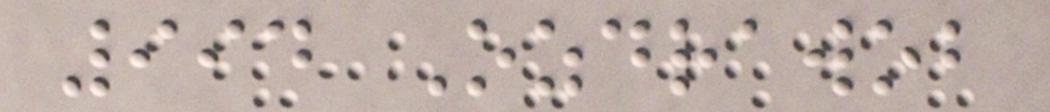994 Ozdrawob
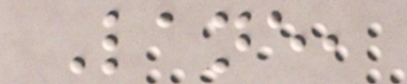Lane,
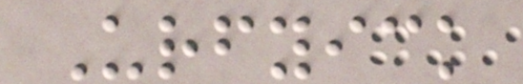Urfyick
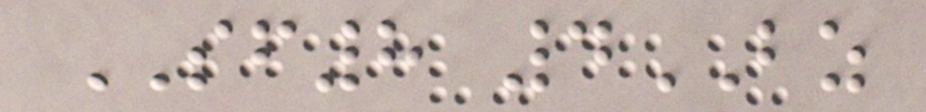SF8 4BZ
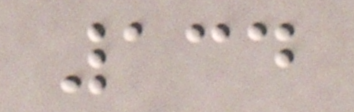134
